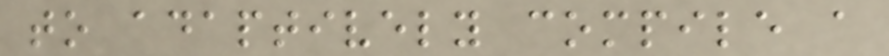to adaptively compile a
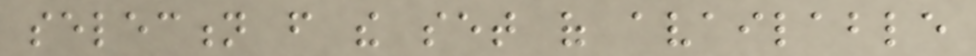selection from the set of available
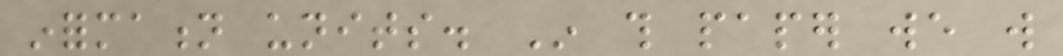information units. In this paper we will
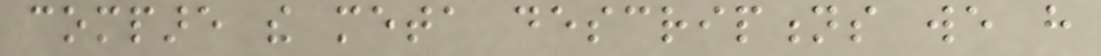compare the meta descriptions we have
